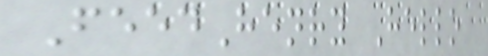FeedHenry Hello
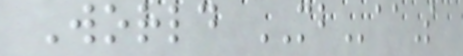World MBaaS
